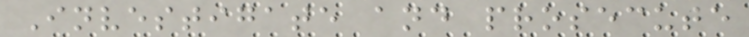Investigate and prosecute
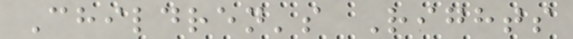Children's Rights
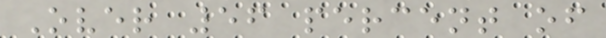Over 56 percent of
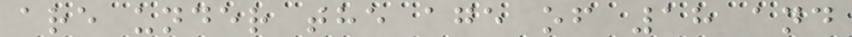are under the age of 18 and
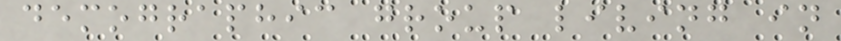demographic group living in
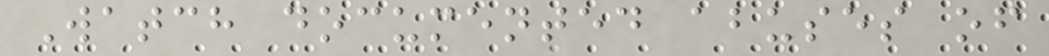Watch documented abuses of
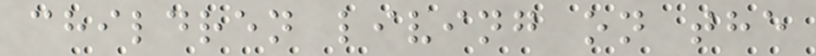children living on the
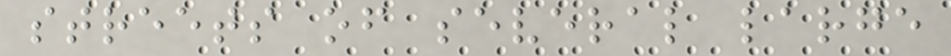streets of several large
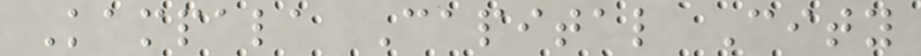Kampala Capital City
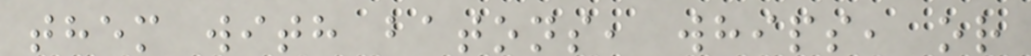them with batons, whips, or
